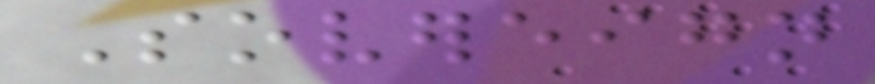Sovereign
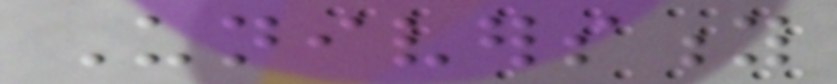University
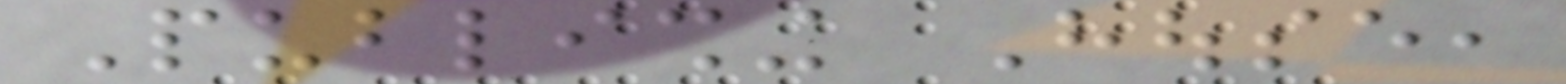Publishing House,
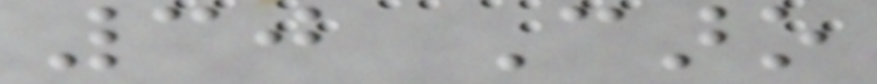30 Caro
